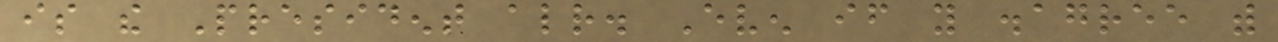is the President already. Even if you disagree with
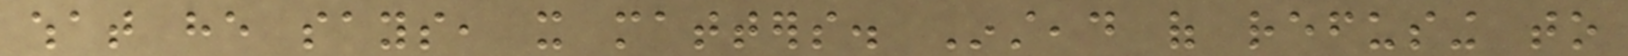what he says, it matters. Instead of refusing to
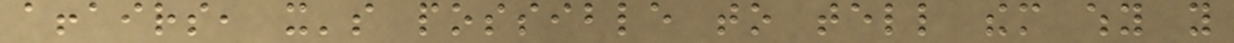affairs, it's possible to tell them why you
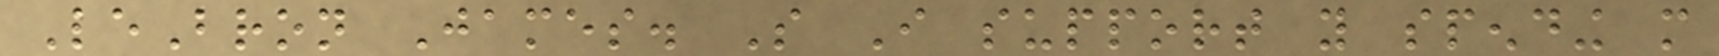LeBron James. So I support you spending more
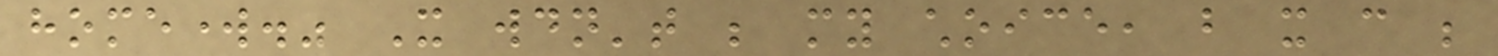homework." It wouldn't be my choice, but it can be
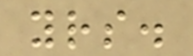yours.
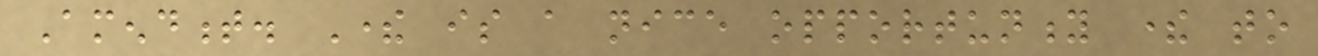Amendment. There is a nice opportunity there to
